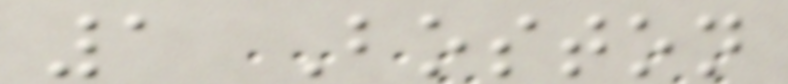1 Boston
